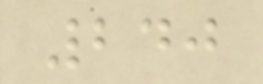240
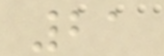21
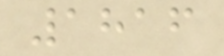1816
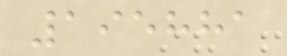195881
